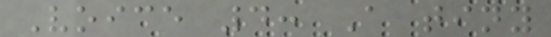Voice 4: A tiny
